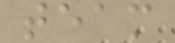team
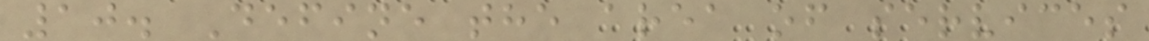10. Define the area of services
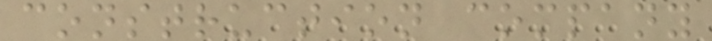construction company
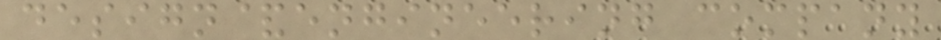design&engineering company
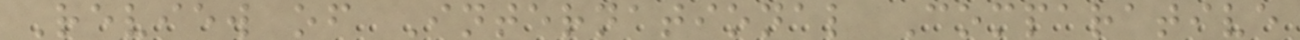Review of International Comparative
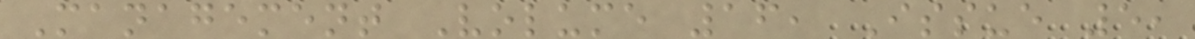Management Volume 16, Issue 5,
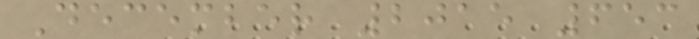December 2015 653
